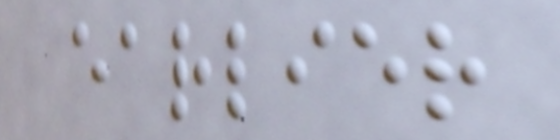earlier
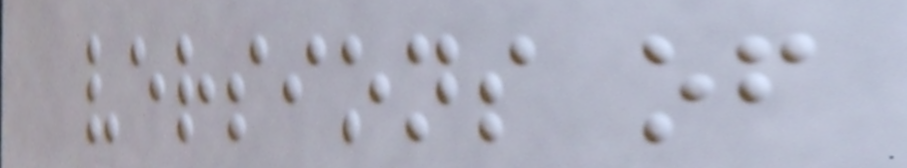versions of
